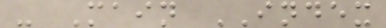- Main INDEX
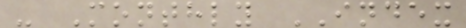- Monthly INDEX
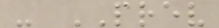- PREV
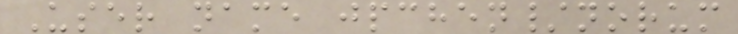User name jpchen/norum
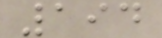194
